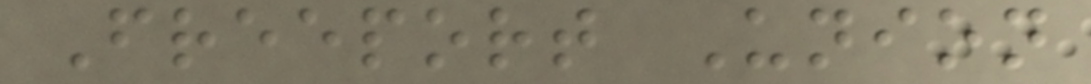Freeport Union
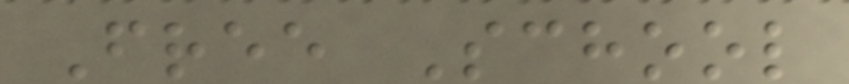Free School
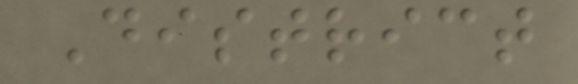District
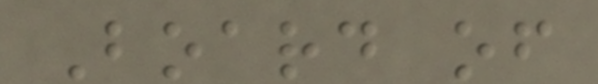Board of
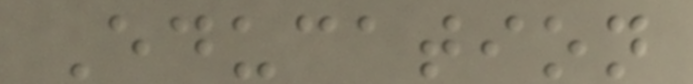Education
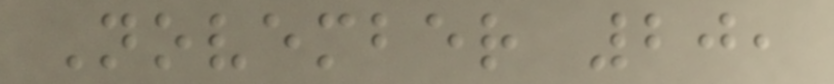November 20,
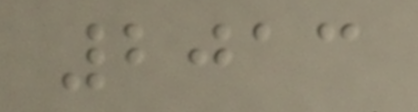2013
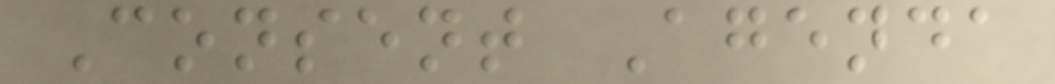Consent Agenda
